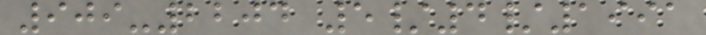909-2204 5/4/1991
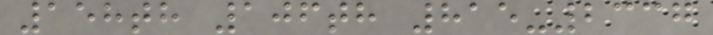158th 106th 815-2337
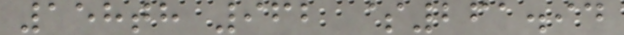158th 962 $261.94
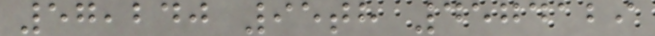57,240 95th 4574129
